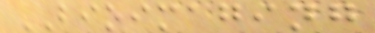BIOIMAGING
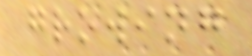growing
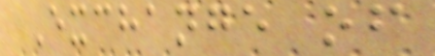Exchange of
